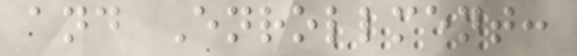and Enrollment:
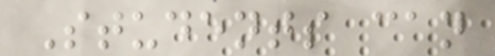Students can
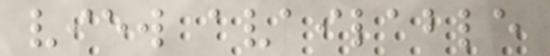view available
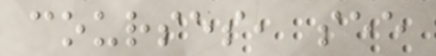courses, see
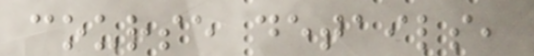course details,
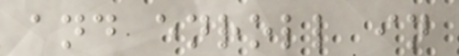and enroll in
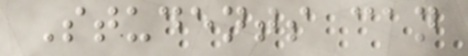Students can
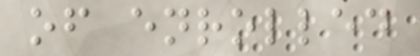of enrolled
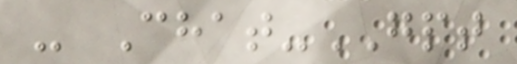- Chat-GPT
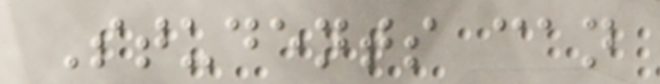Students can
